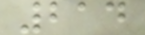214
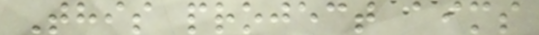This project aims
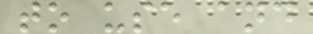to use and
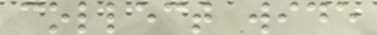collect wide
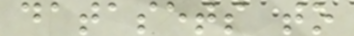datasets to
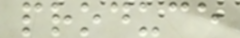produce
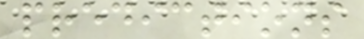predictions
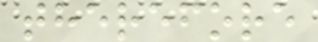therefore
